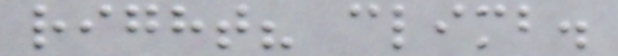right? climb.
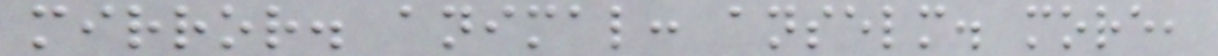mirror. animal: anselm. more,
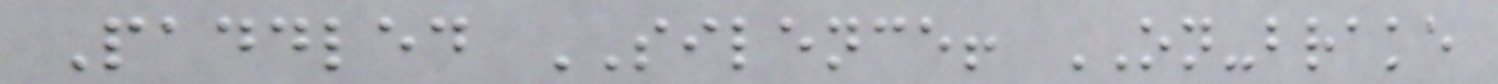Paddled SILENCE! ON-brake
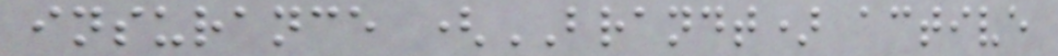insurance (BRANDT) active
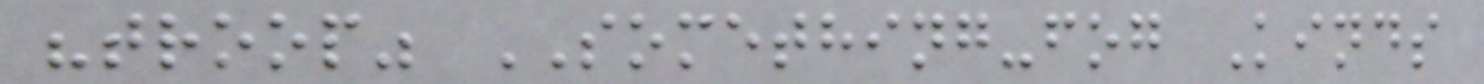"troop" SOMETHING-fog Kinds
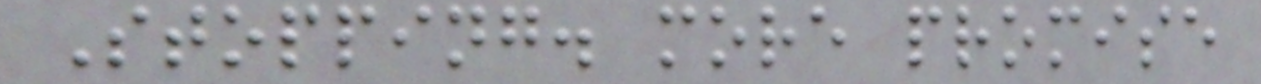Stopping. more promise
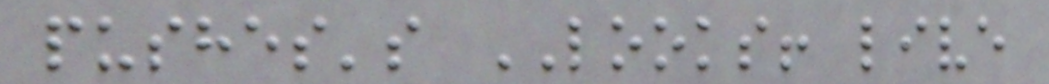pushes's LOOKS! live
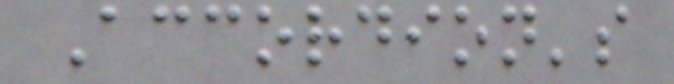Accordion's
